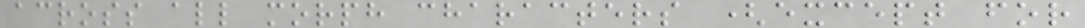across all morph characters (except for
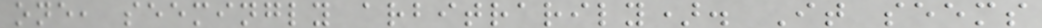one, seemingly arbitrarily). It seems
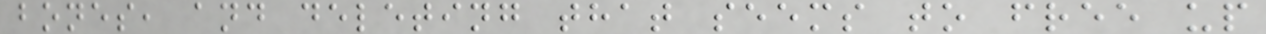bones, and deleting that seems to free up
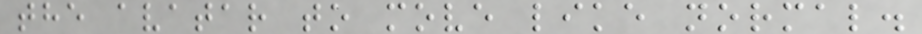the avatar to move like normal.
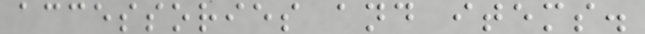accessories and items.
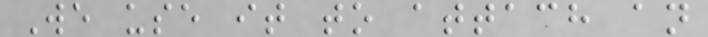We use it to attach an
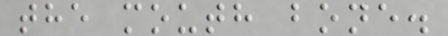the mouth bone.
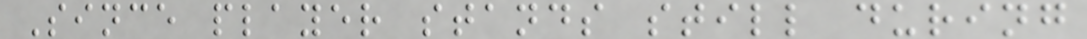Since player stands still during
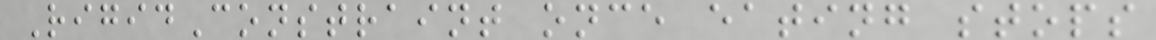RigidConstraint once eating stops
